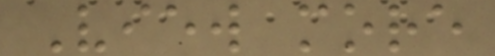View more
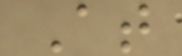At
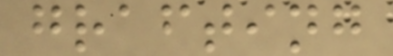grafting
